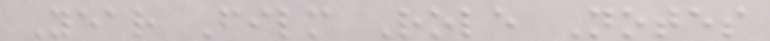Year Film Role Notes
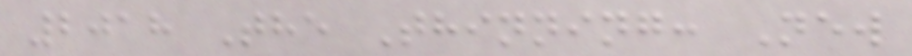2018 The Thinning: New
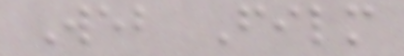Web Film
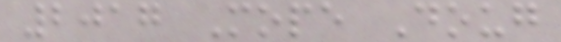2017 Mope Doug
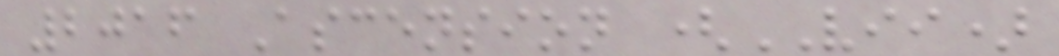2016 Ascension (VII)
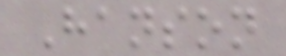Hanson
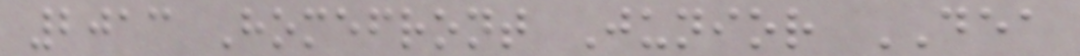2013 Homefront Junior DEA
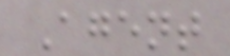Agent
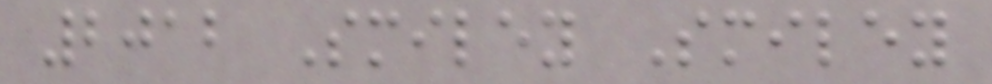2012 Smiley Smiley
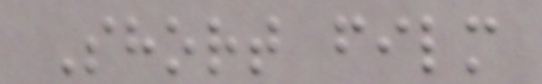Short film
